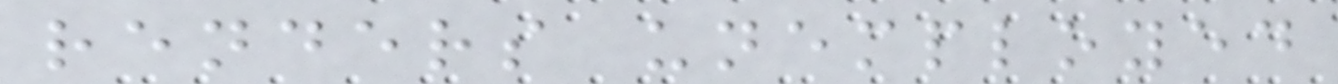renders unemployed
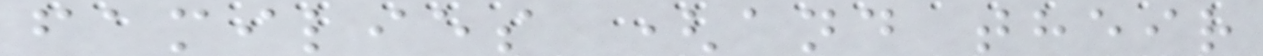families (and their
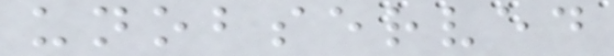unobserved
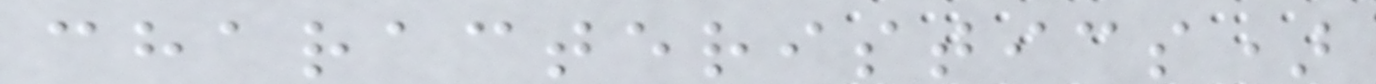characteristics)
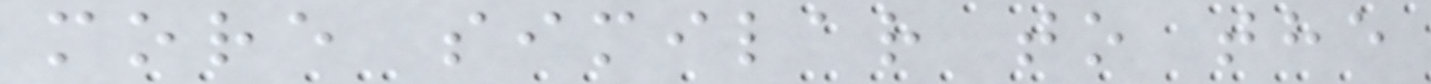more similar to the
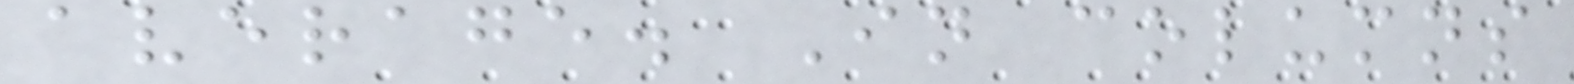average. In columns
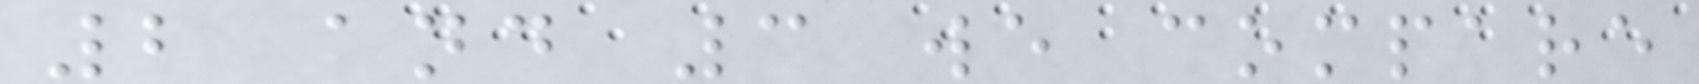2 and 3 we compare
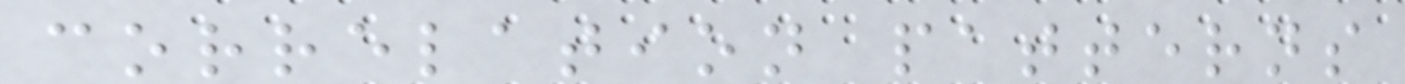correlation patterns
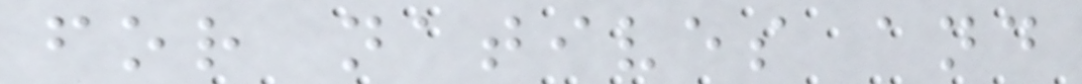for natives and
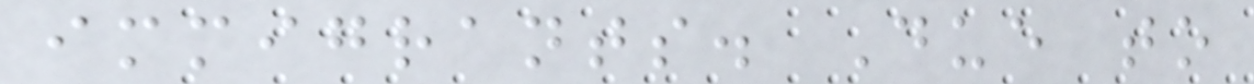immigrants. Due to
